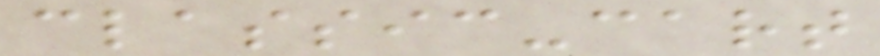classic-cart
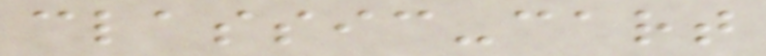classic-cart
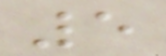5
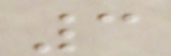3
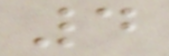4
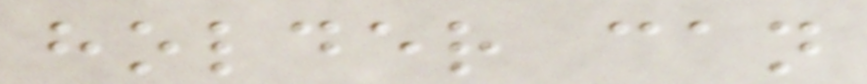holder can
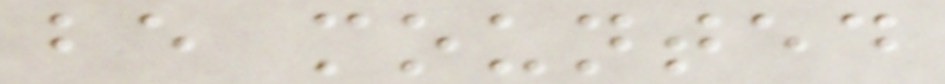be mounted
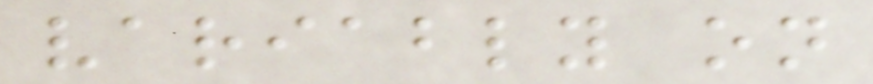variably on
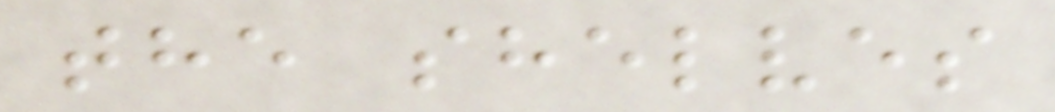the shelves
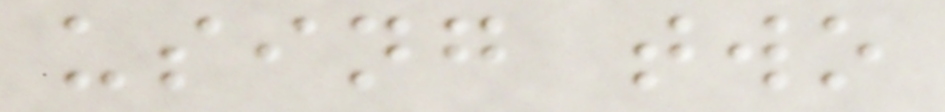using two
